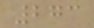273
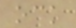ock
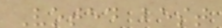Voted best
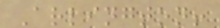Arlington!
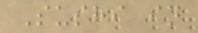Sushi in
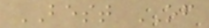BEST OF
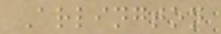Arlington
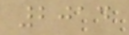2014
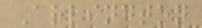Arlington
